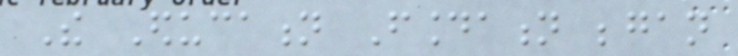The Education Foundation began
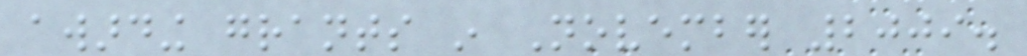awarding grants in November 2009.
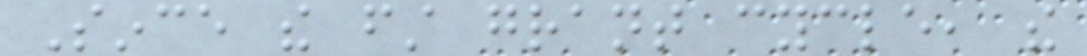Since the first grant cycle, the
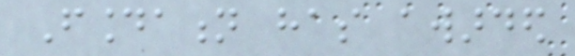Foundation has awarded
